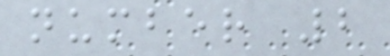number 2
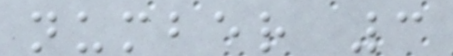number 3
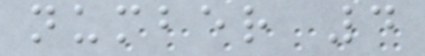number 4
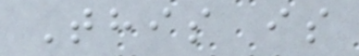This is
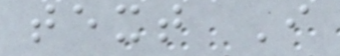text I
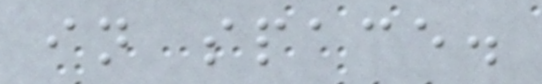in space.
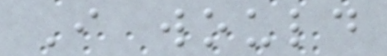I would
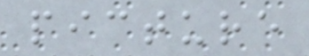picture
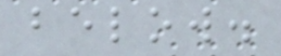below.
